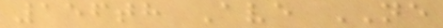156th Ave NE
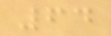64
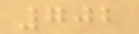702
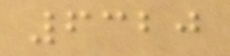6320
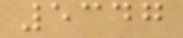5347
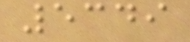5349
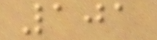101
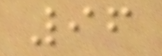96
